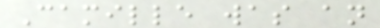Camille was an
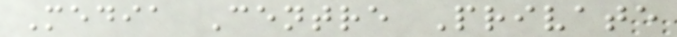Media Centre Private
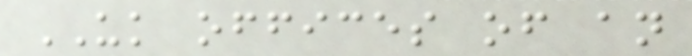UK offices of an
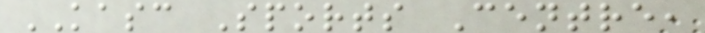KASC Sports Centre,
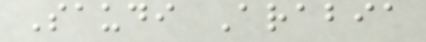Saudi Arabia
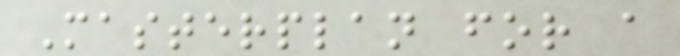Masterplan for a
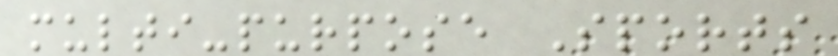multi-purpose Sports
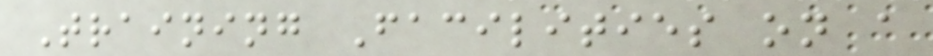Training Facilities on a
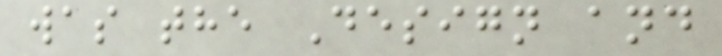was the Design and
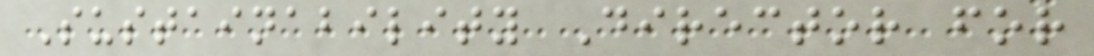Sustainability Director for
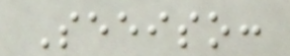Seeiso:
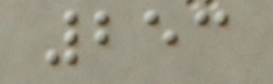253
